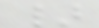}
